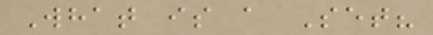What is a Set?
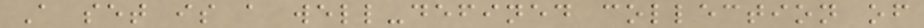A set is a well-defined collection of
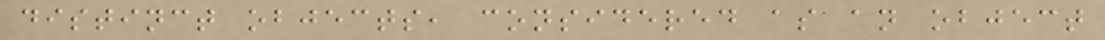distinct objects, considered as an object
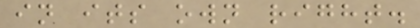in its own right.
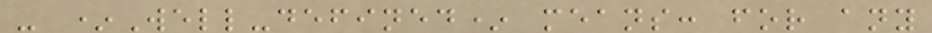- *Well-defined* means: for any
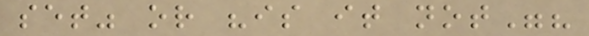set" or "is it not"?
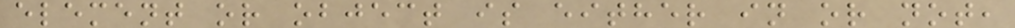element or object is either in or not,
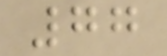77
